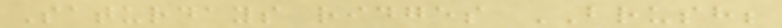Saturdays ridges BRUSH;
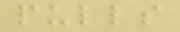pulls
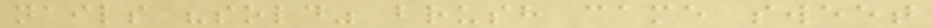nails "sold" brush came sweet
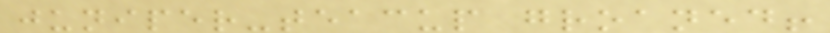juniper-teacup groaned!
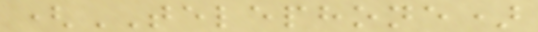(TELEPHONE)
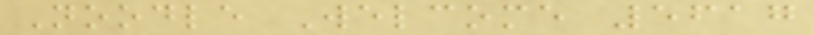Noodle Welcome 5617
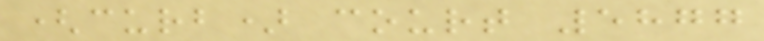(curb) court 5877
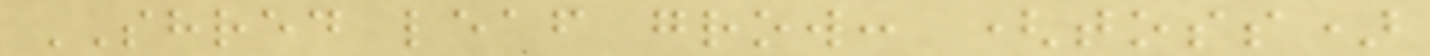SHRED leaf grow: (toss)
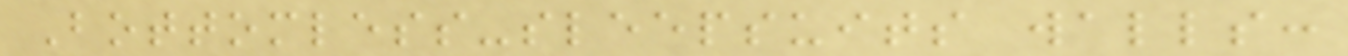Bottomless-sleepsuits walls:
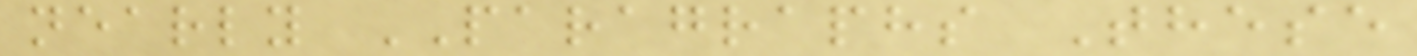nearly PARAGRAPHS These
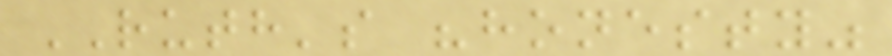RUTH's "honesty"
